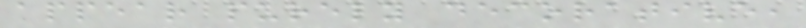appear purely decorative,
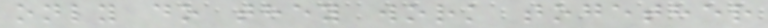only do they work together
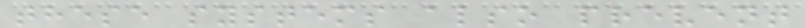these systems also prevent
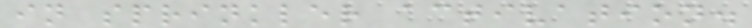in sprinkler activation.
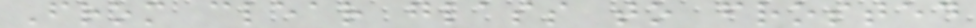From clear glass to frosted
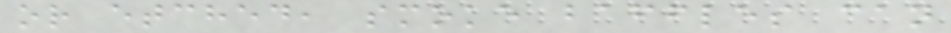or etched, smoke baffles can
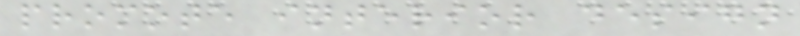promote interior design
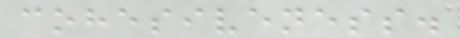cohesiveness.
